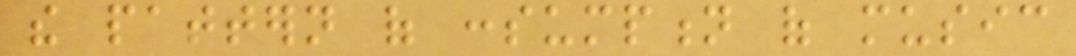the pattern of consumption of music
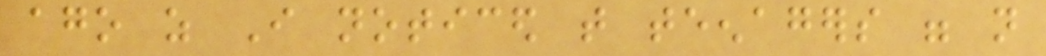ago as I noticed that teenagers were not
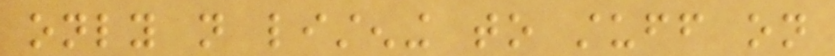only not listening to stuff on
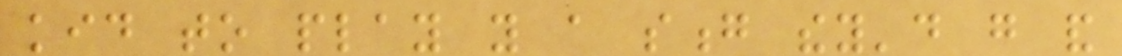kid to play you a song they'd go and
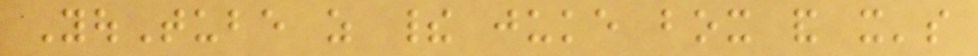YouTube as their juke box and it's
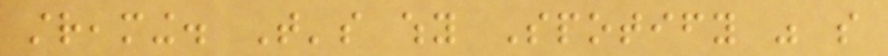streaming. That's why Spotify was so
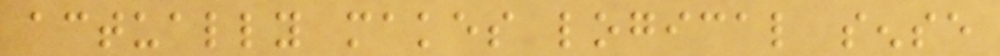actually makes logical sense
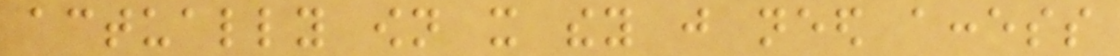actually own it they just need access
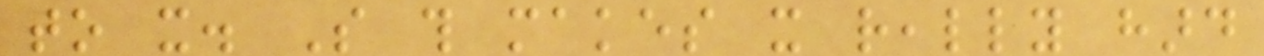to it. So this makes it really hard
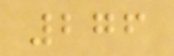276
